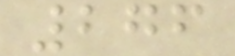276
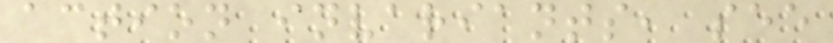action invariants, see
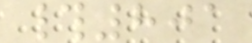#801
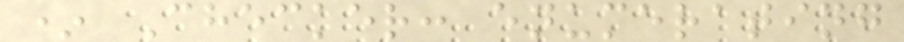* Checker: enumerating
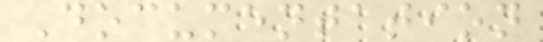Documentation
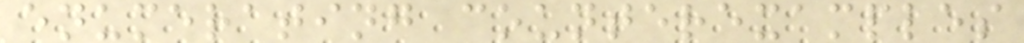enumerating counterexamples
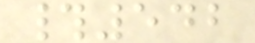#542
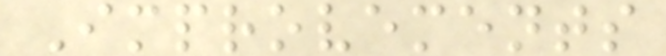Improvements
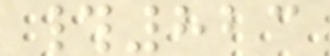#823
